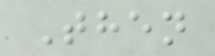Then
